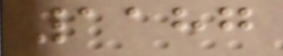1187
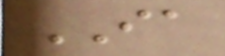IA
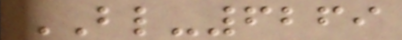BL-6269
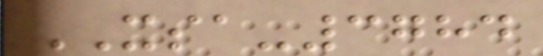XSA-3784
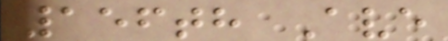156th Ave
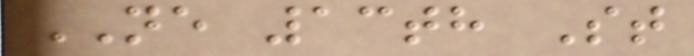NE 13th St
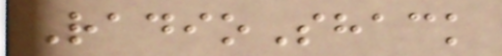RadioShack
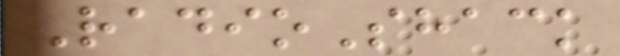RadioShack
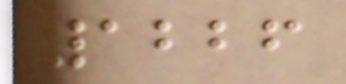1226
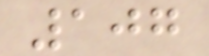107
